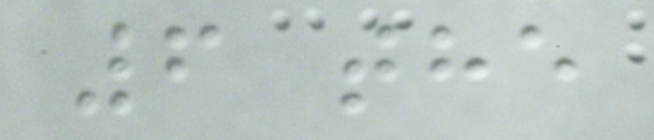6 the
